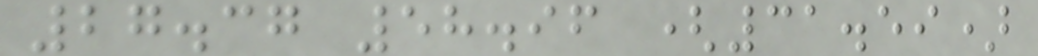27.37 58.96 (31.59)
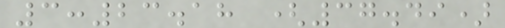3:23.18 (37.49)
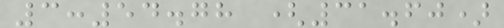3:54.78 (31.60)
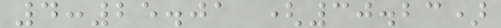4:25.01 (30.23)
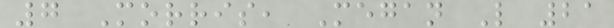7 Morris, Megan L 21
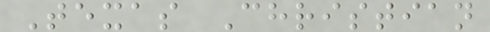Texas Christian
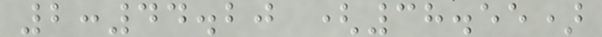2:44.20 (38.55)
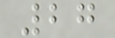27
